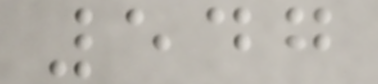547
